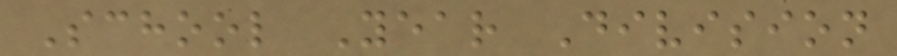School Year Division
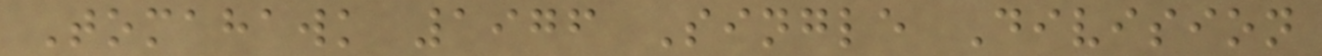Tomahawk 1976 Single Division
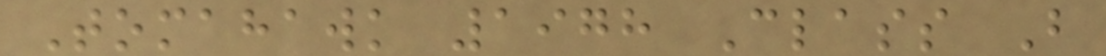Tomahawk 1978 Class B
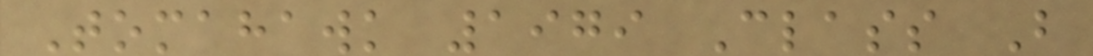Tomahawk 1979 Class B
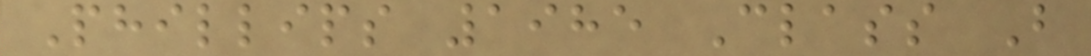Phillips 1985 Class B
